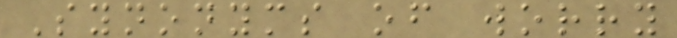Synonyms of worry
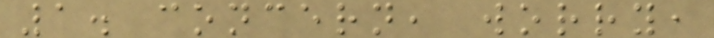1. concern, worry,
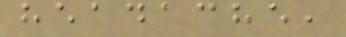headache,
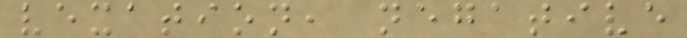vexation, negative
